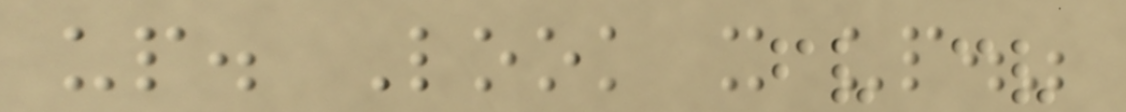up. Look it up."
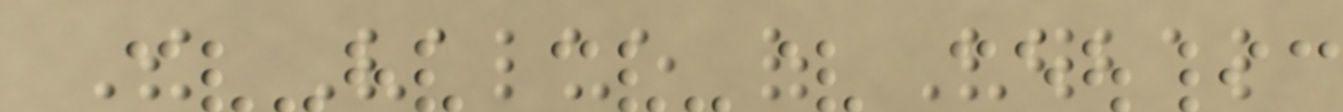The Value of Verbal
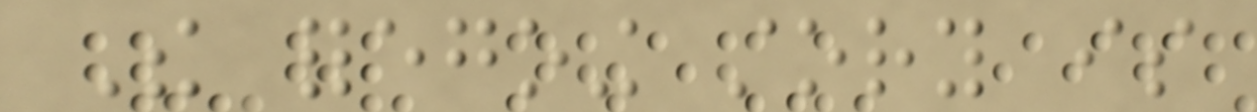The foregoing story is
